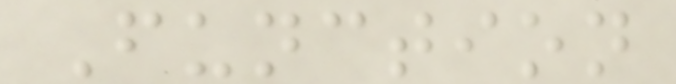Function
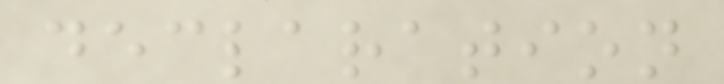declaration
